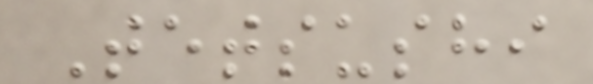Tetsushi
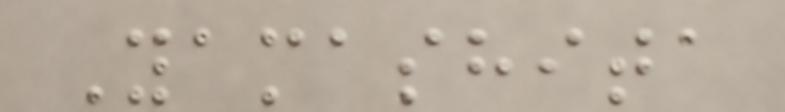Yamashita
